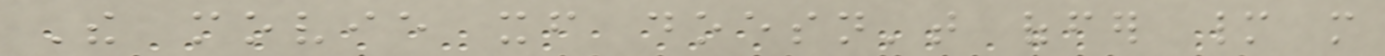The movie itself doesn't offer many more
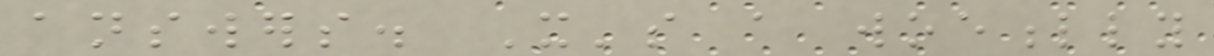answers. It's a woefully
